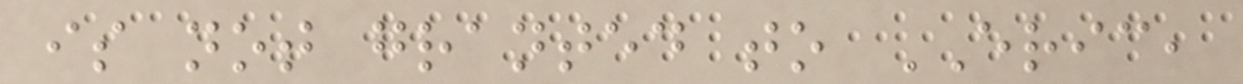is not granted to ERIC,
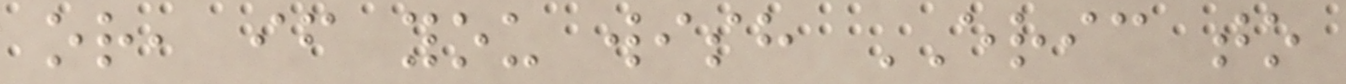or, if you wish ERIC to
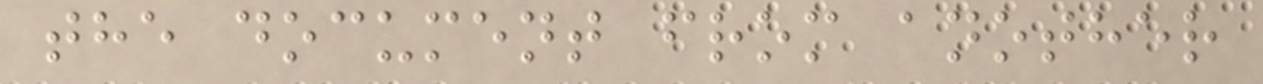the document from another
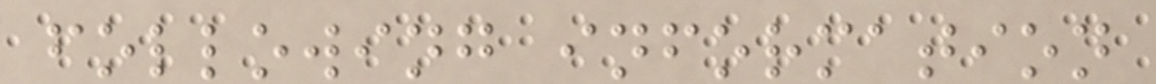following information
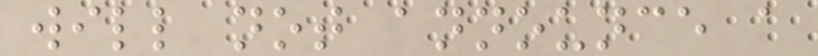will not announce a
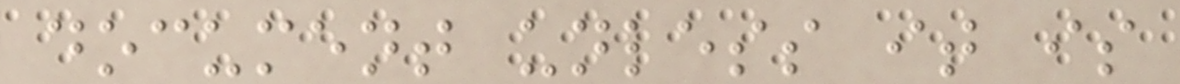document unless it is
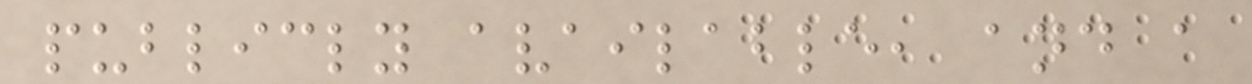publicly available, and a
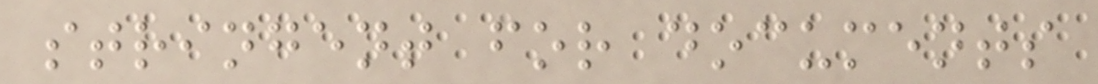stringent for documents
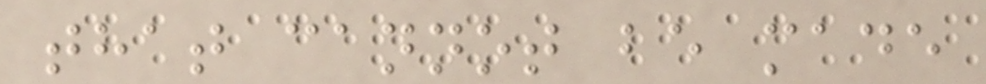that cannot be made
